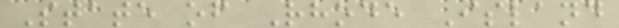State of Rhode Island
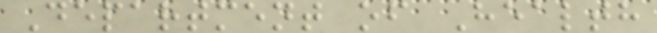Department of Health
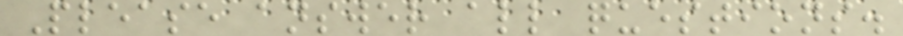Please answer all questions.
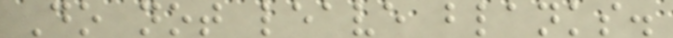Do not leave blanks.
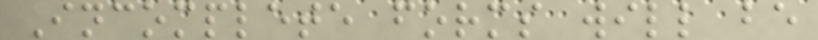Incomplete forms will be
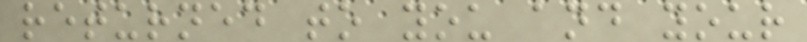returned to you and your
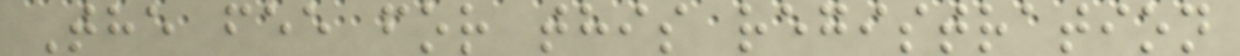The fee for this registration
